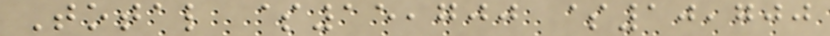Total $15,700 $10,700
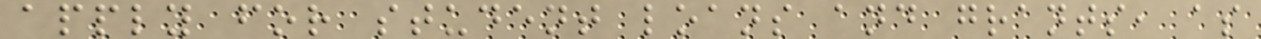apply for student loans and grants, as
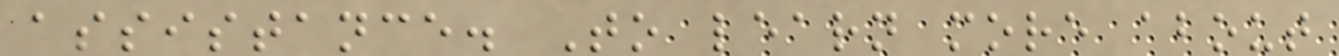assistance. To learn more about
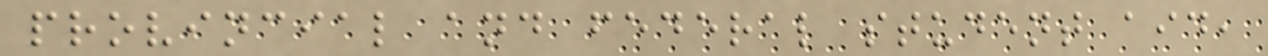provincial and federal student aid,
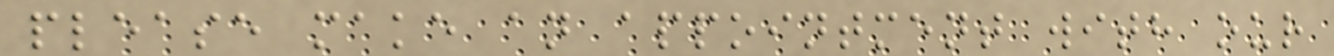please make an appointment with our
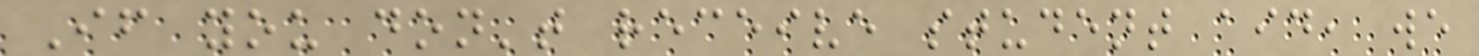If you don't receive student aid, we
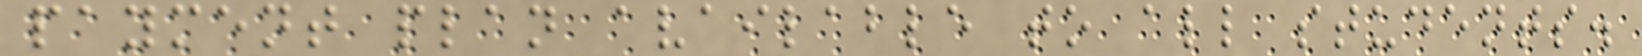payment plan available to all students.
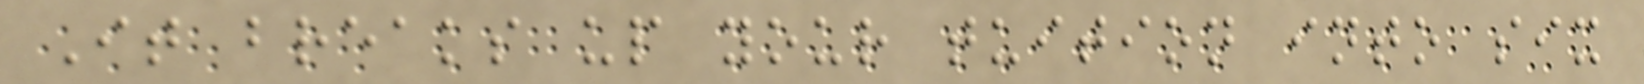It breaks up your tuition into six
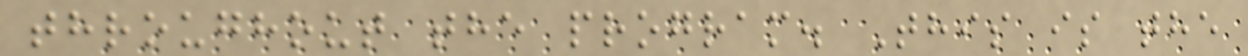throughout the program. This is the
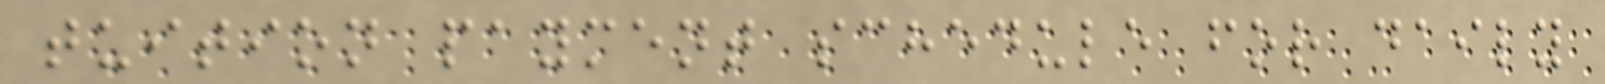tuition payment schedule for daily
